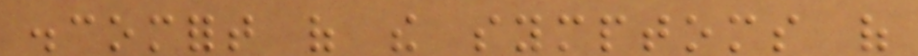discomfort of the symptoms of
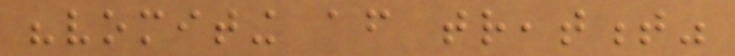"vomiting after treatment"
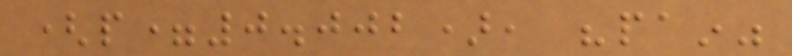(p=0.002), "pain"
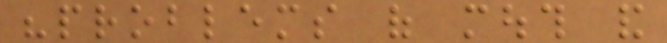"problems of mouth and
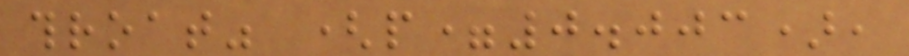throat" (p=0.003),
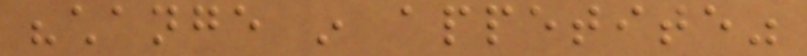"change in appetite"
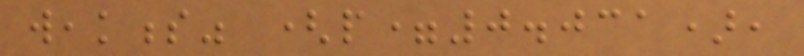weakness" (p=0.031),
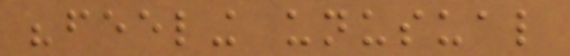"feeling unusual
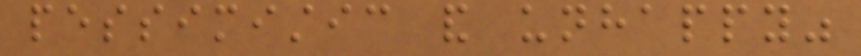pessimistic and unhappy"
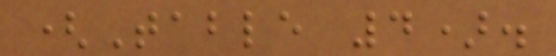(Table 4).
